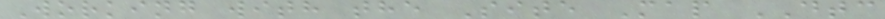Working with the Site Map DTC
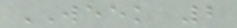WEEK 2
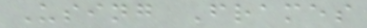Using Frames
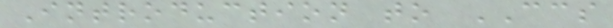Introduction to CCS
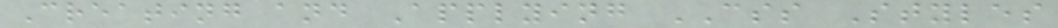Creating and Applying CSS Styles
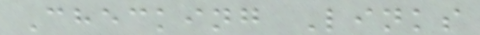Checking Links
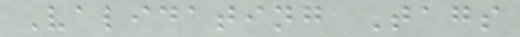Validating Tags
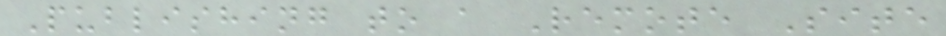Publishing to a Remote Site
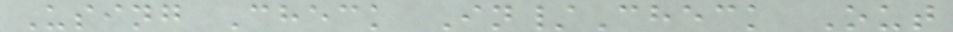Using Check In/Check Out
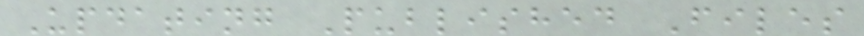Updating Published Files
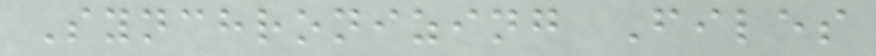Synchronizing Files
